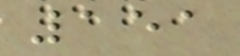151
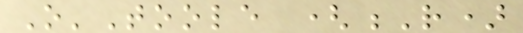O'Toole (R)
